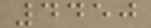4450
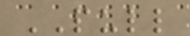PULL
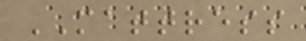MATTRESS
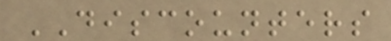DISCOUNTERS
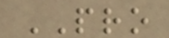PRO
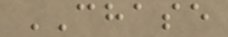CHASE
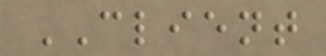CLIENT
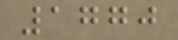1770
